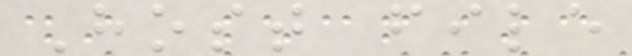Host file
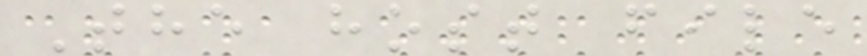The host file
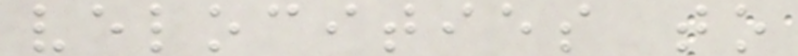velocities to
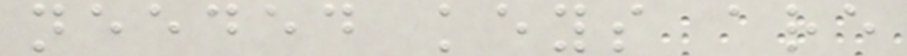needed keys are
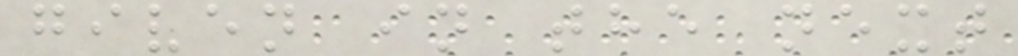given in the next
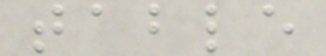table
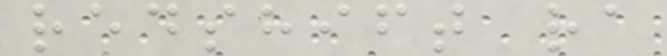redshift ra
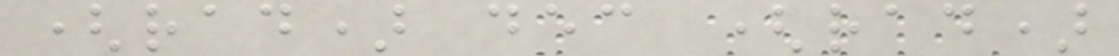(rad) dec (rad)
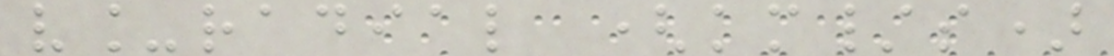v_radial (km/s)
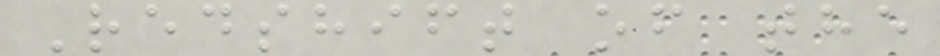Redshift of the
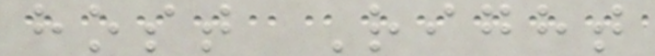host Right
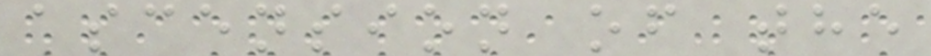ascension of the
